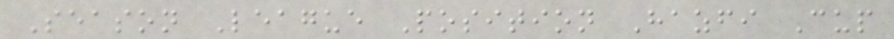Season League Position Hazfi Cup
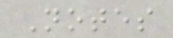Notes
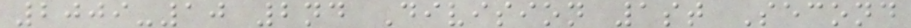2009-10 2nd Division 1st Second
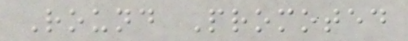Round Promoted
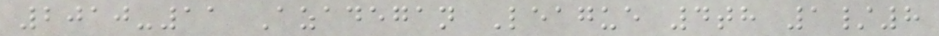2010-11 Azadegan League 4th 1/8
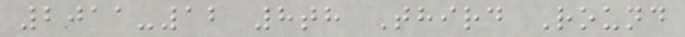2011-12 8th Third Round
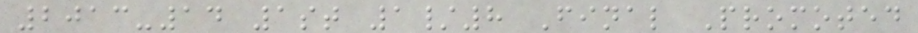2013-14 1st 1/8 Final Promoted
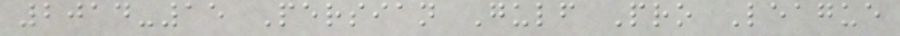2014-15 Persian Gulf Pro League
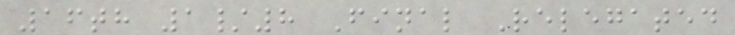16th 1/8 Final Relegated
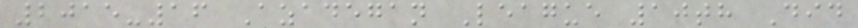2015-16 Azadegan League 10th Did
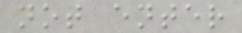not enter
